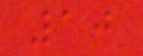10
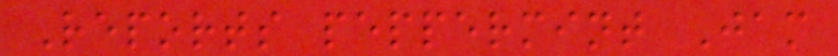Reports peppermint Jam
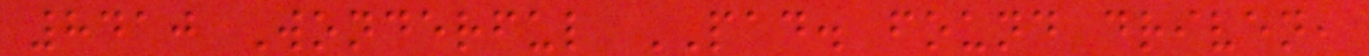8410 Wonderful PAD. found driven,
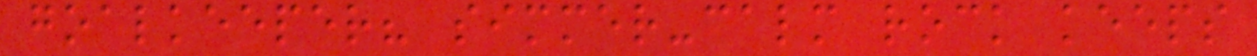goalkeeper? simmer-calm rock keeps
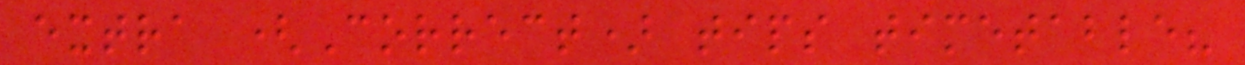extra (Correct) tips timetable?
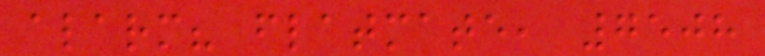alarm? flatmate, 7508
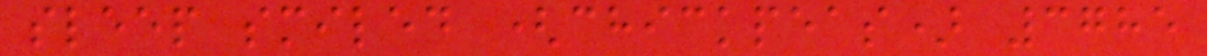sleep smiled (chickpeas) 3785
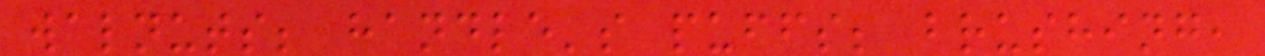walnuts; handle's puffs; brushing,
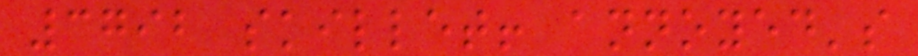3792 skillet! annoyed's
